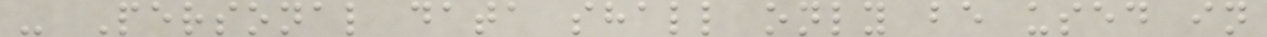- Personal data shall only be used in
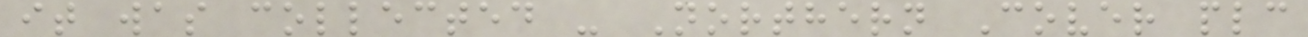it was collected - Northern Cover plc
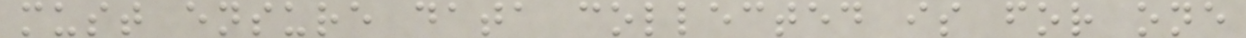must ensure data collected is for one
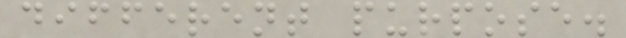different purpose.
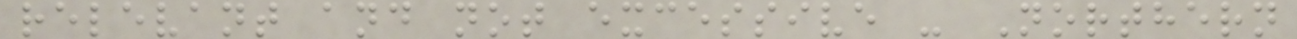relevant and not excessive - Northern
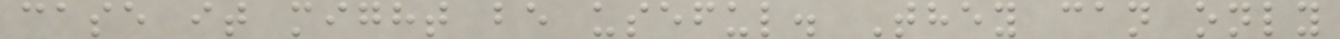case it might be useful. They can only
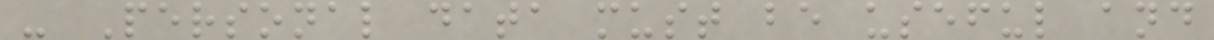- Personal data must be useful and
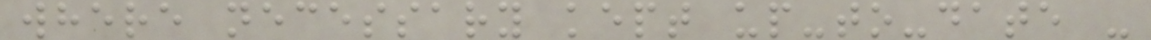where necessary kept up-to-date -
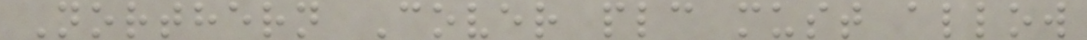Northern Cover plc must allow
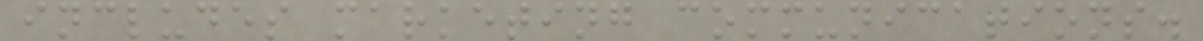includes marketing communications.
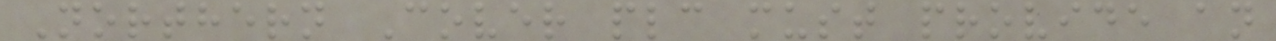Northern Cover plc must provide an
